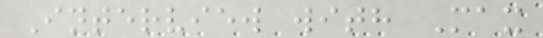Interview with Max
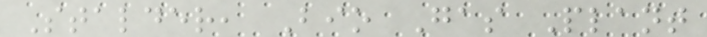Stalder, Bio Gas Plant
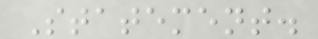Statement.
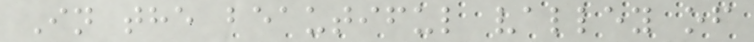In the beautiful valley of
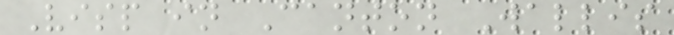Visp in Canton Wallis
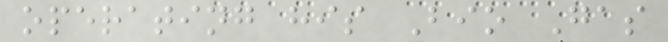operating his Bio Gas
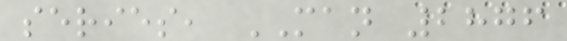series, MAN 2876
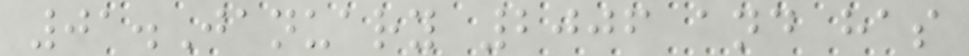01.January 2006 and has
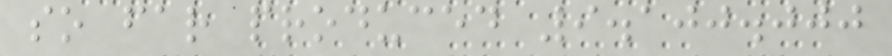so far produced 9.100.000
